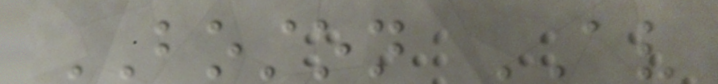BOSTON AV
